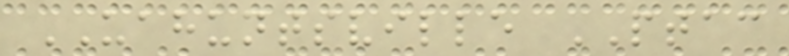UAHUNTSVILLE PTAC
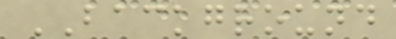BACKGROUND
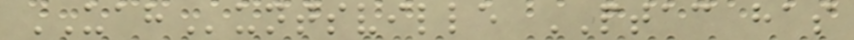UAHuntsville PTAC has
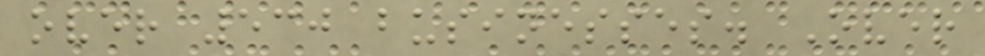over 530 businesses. Over
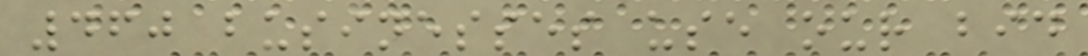460 businesses use our bid
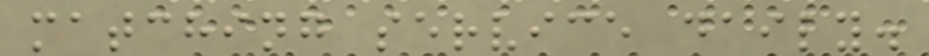matching service daily.
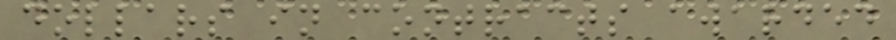dollars in contracts awarded
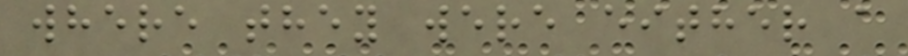where they were either a
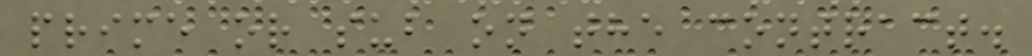prime or sub on the contract.
